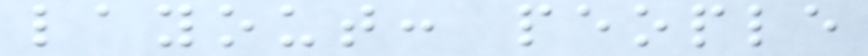layout: people
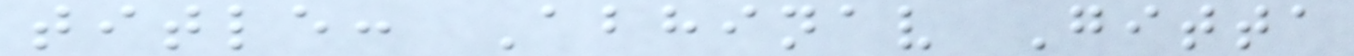title: Abhinav Gitta
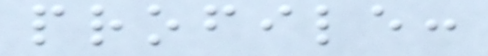profile:
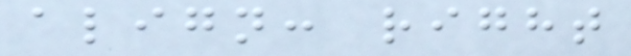align: right
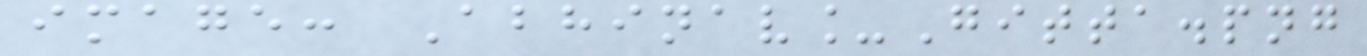image: Abhinav_Gitta.png
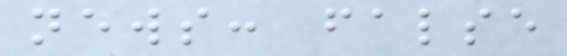news: false
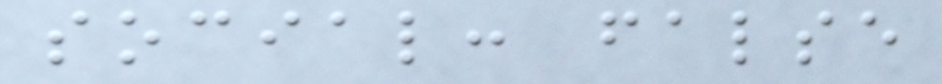social: false
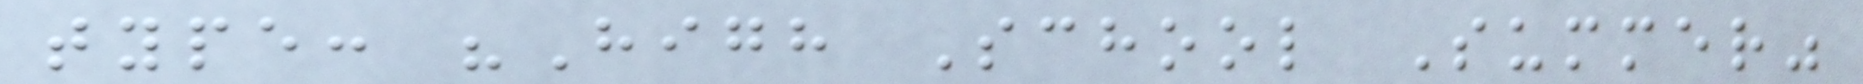type: "High School Summer"
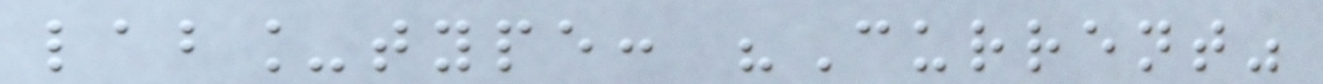lab_type: "Current"
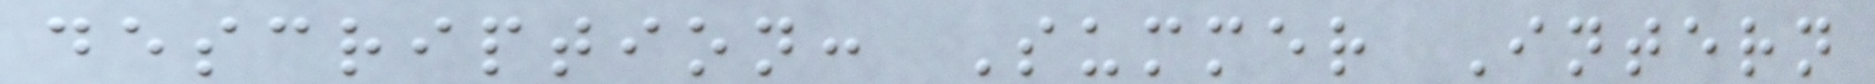description: Summer Intern
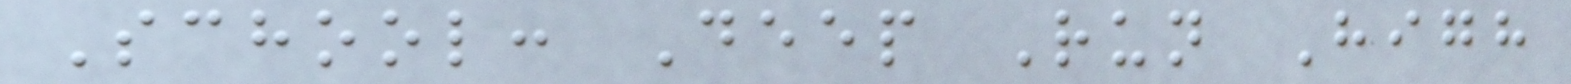School: Deep Run High
